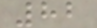82
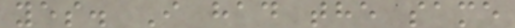yes. I had the same
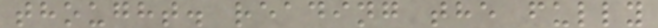thought. reading the fully
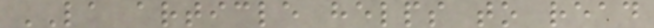LA article helps to read
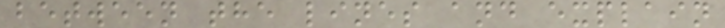between the lines and explain
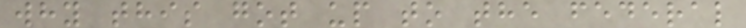why this got up to the federal
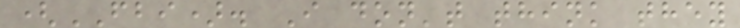(FBI). I don't think they
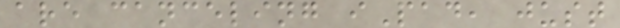are canceling iPad, just
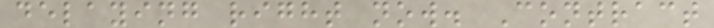delaying right now. Contract
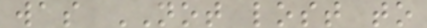was NOT lost to
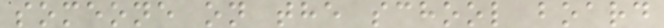someone on the school board
